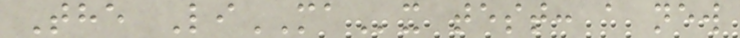The LiMAx test: a new
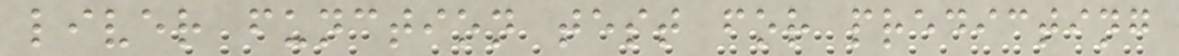liver function test for predicting
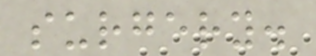surgery.
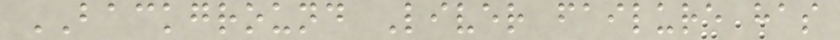BACKGROUND Liver failure has
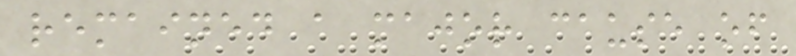remained a major cause of
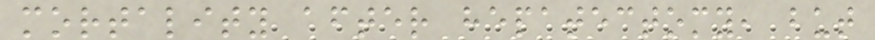mortality after hepatectomy, but
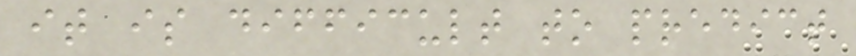it is difficult to predict
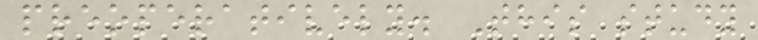preoperatively. This study
